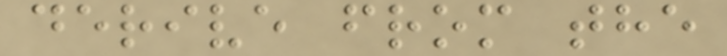derive from the
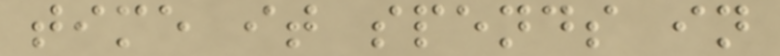time it spends in
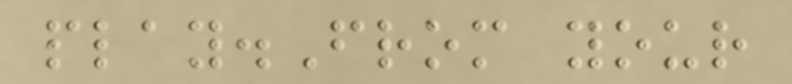play.From your
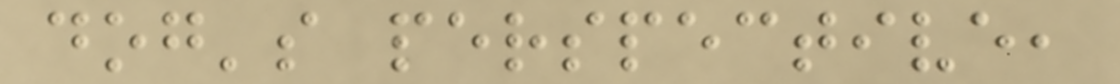dog's perspective,
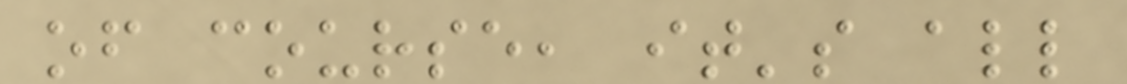of course, it's all
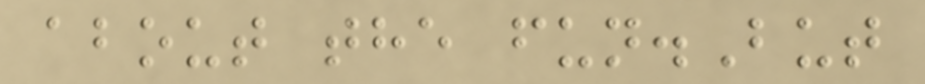about the fun.But
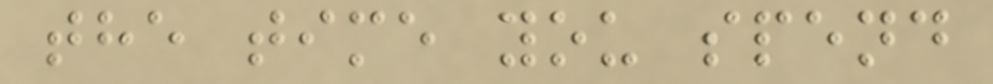the time you spend
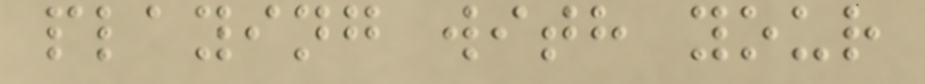playing with your
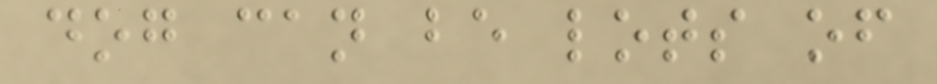dog can be lots of
